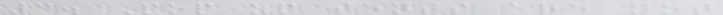3. Pop up tents are not
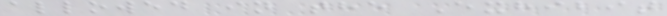allowed in the Exhibit
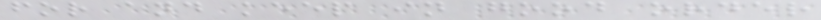for and keep in good order
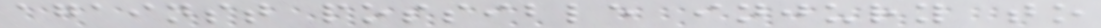against possible injury to
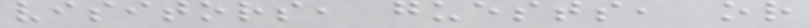visitors, guests, or
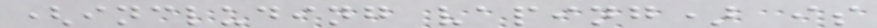(including vaping) is
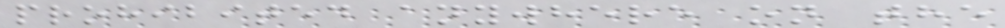prohibited anywhere on the
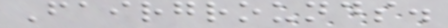Fairgrounds.
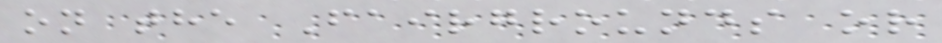on the Fairgrounds or
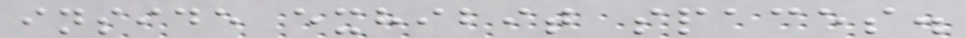inside exhibit spaces.
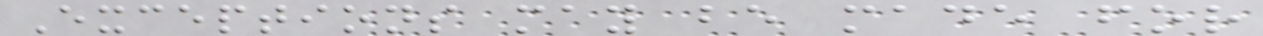Exceptions may be made for
